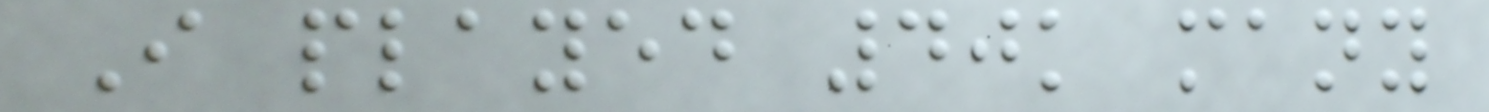I played 40k many
